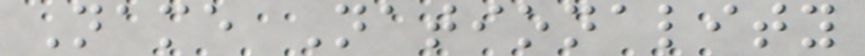Name Nationality
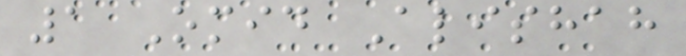1 Omid Alishah
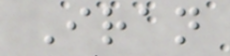Iran
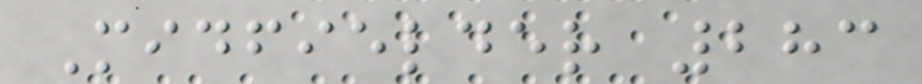Midfielder 283
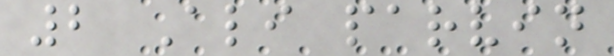2 Ali parvin
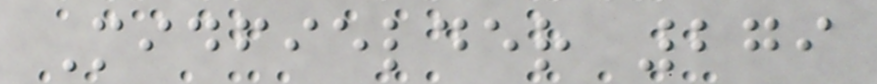Midfielder 279
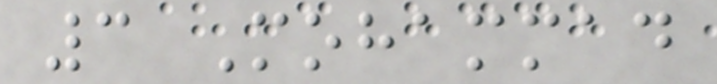3 Mohammad
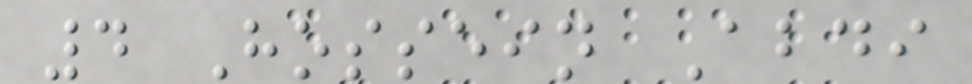4 Hossein Abdi
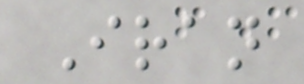Iran
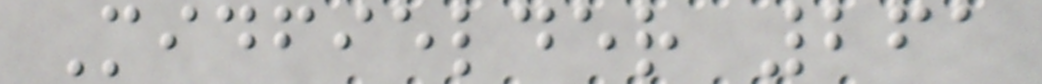Midfielder 261
